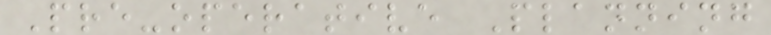Pre-operative Planning
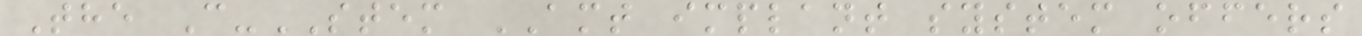The C-STEM AMT implant system offers
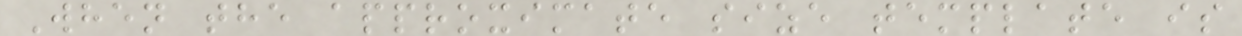When the approximate size template is
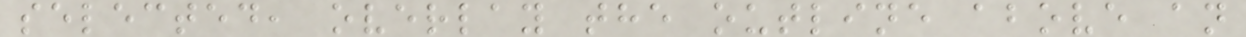selected, overlay the outline above an
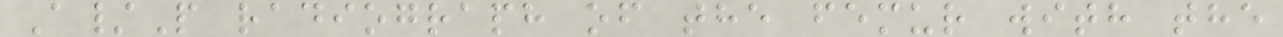A/P radiograph of the femur with the
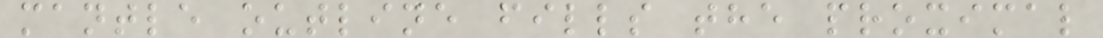mantle outline fills the proximal
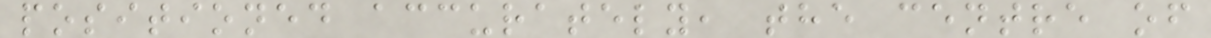positioned accurately, the centre of
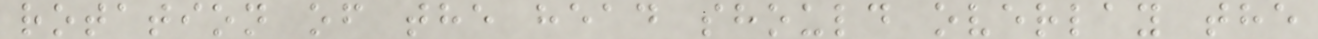rotation of the head should overlay the
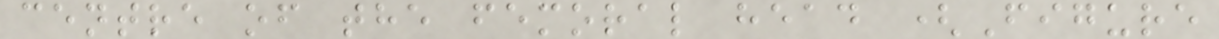centre of the femoral head (Figure
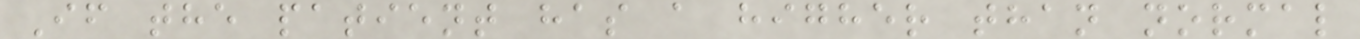If the patient has a higher than normal
